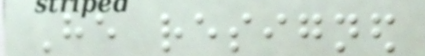He resigned
